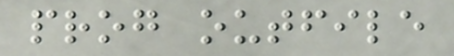prog outfile
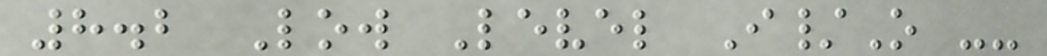8.2 Low Level I/O --
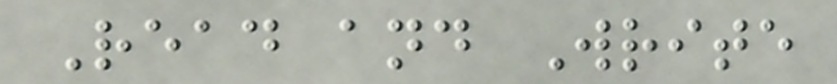Read and Write
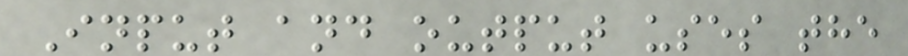Input and output uses the
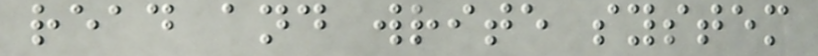read and write system
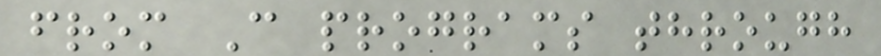from C programs through
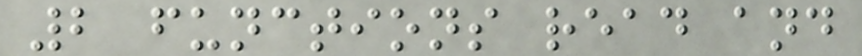2 functions read and
